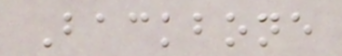Backbone
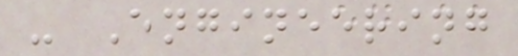- Engineering
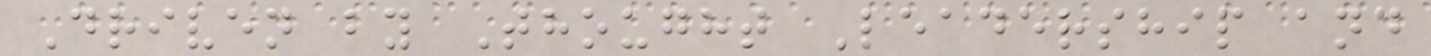Driven by Thought Leadership and
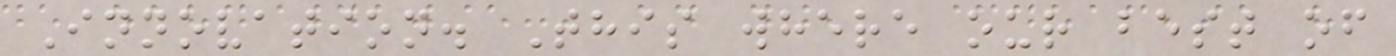Innovation. This where our best of
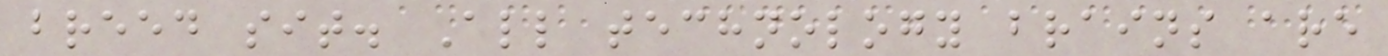breed sit. All technology brains are
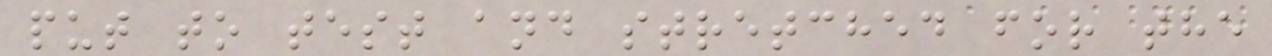put to test and stretched for the
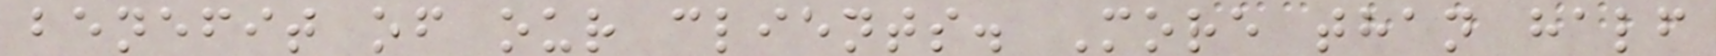benefit of our clients. More than half
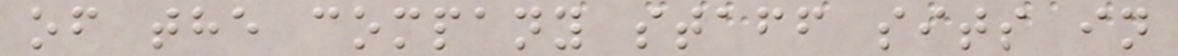of the company staff sits in
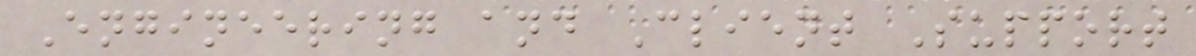Engineering and Client Support
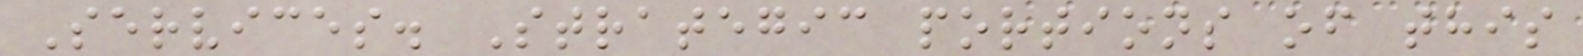Services. Strategic portions of this
